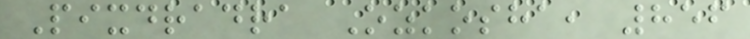Pixdradra Ozkosha, 856
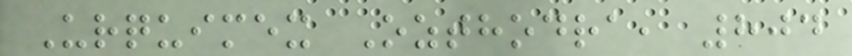Urquimex Ozthodra, 804
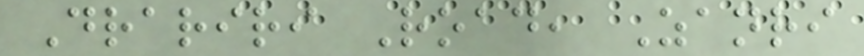Drariri Road, Zanri
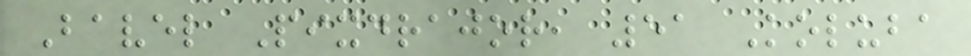Bavel Pixdrajor, 51 Koluba
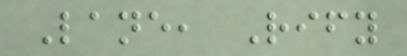Lane, Rify
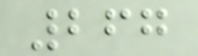267
